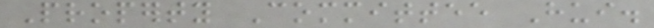Property Committee Hui.
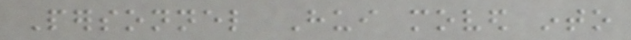Personnel Hui moved into
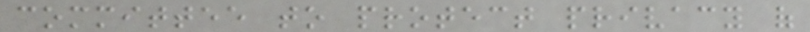committee to protect privacy of
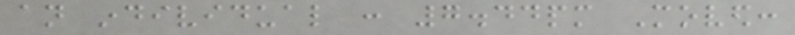an individual : 7.44pm Moved:
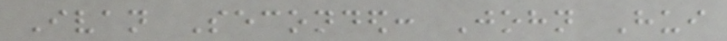Ivan Seconded: John Hui
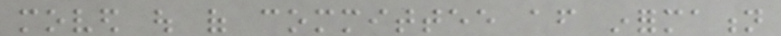moved out of committee after information
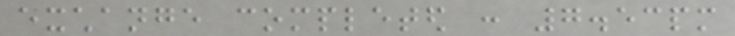exchange completed : 7.53pm
